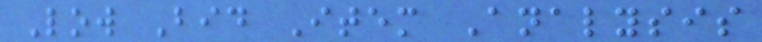Low Bid Item Analysis
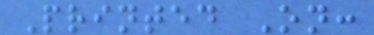Printed On:
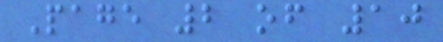Page 2 of 10
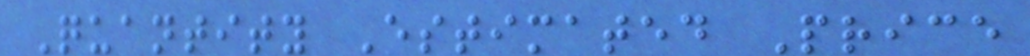Quantity Estimated Price
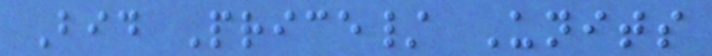Bid Price/ Units
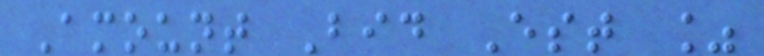Amount Bid Est %
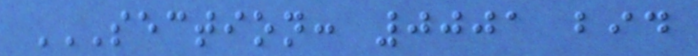SECTION: 0001 BID
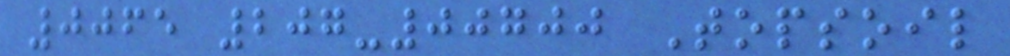0065 207-00700 Topsoil
